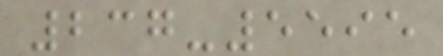237-5595
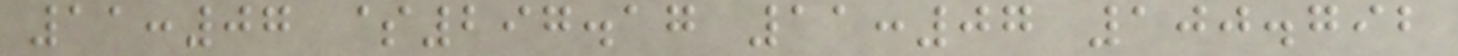11:07 $297.17 11:07 100.792
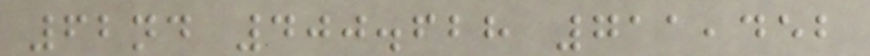62nd 400.628 711,452
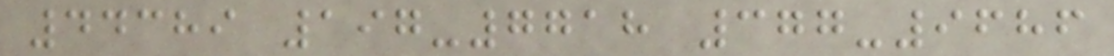44389 197-7718 377-9686
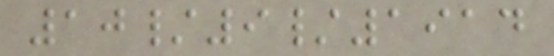10/9/1914
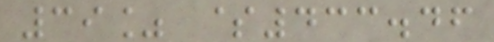39% $433.46
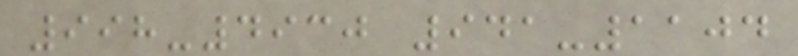998-4930 941-1104
